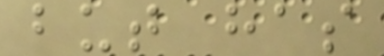but has
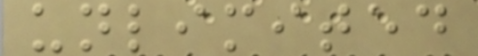unlimited
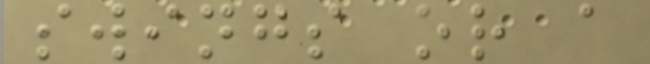swings or a
